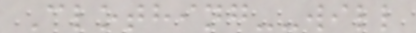Clothing--will
